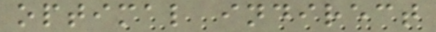optimal indirect
